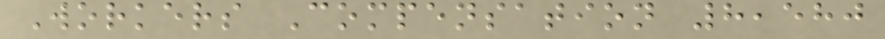Workers Compensation 8,580
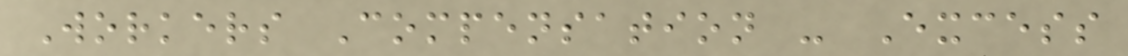Workers Compensation - Excess
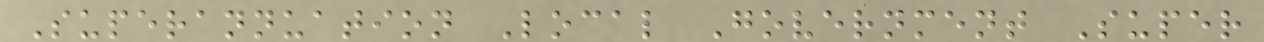Superannuation Local Government Super
